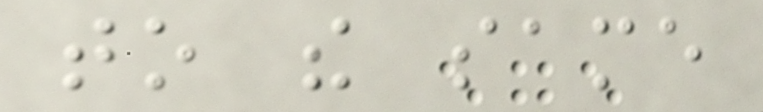to the same
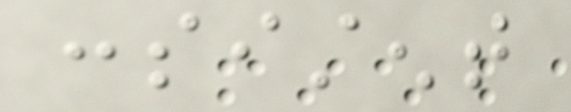consistent
